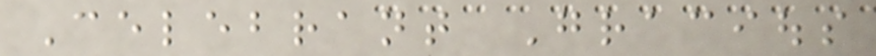Celebrant Gracious
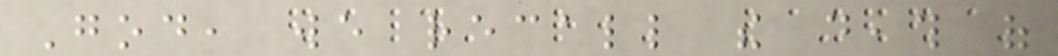God, we recall the death of
